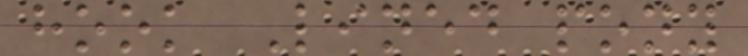hook Lined pony
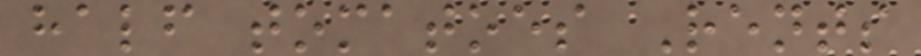half tomatoes Rents
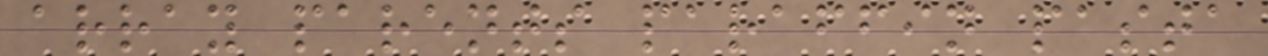array parents paraffin pasta
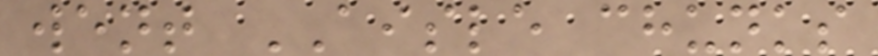went AISLE chunks
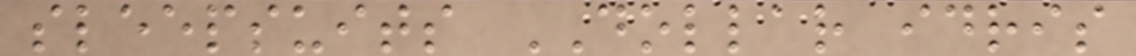sleepsuits DOLLAR idris
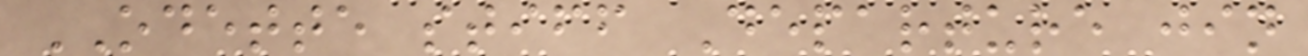ODETTE stiff Departure jin
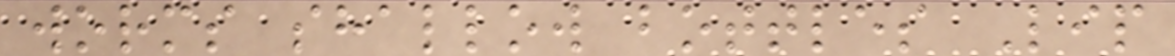worms shallow bottles Lip
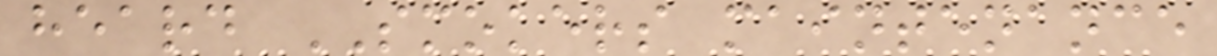heard SMOKERS maintenance
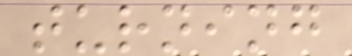turning
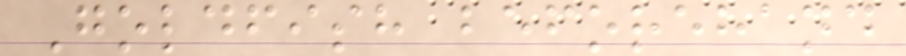Goldfish beforehand
